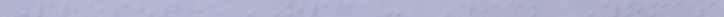Present: OPC - Dick Thomas
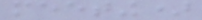meeting)
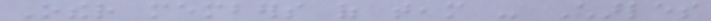Other members of team - Charles
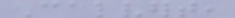Calvert,
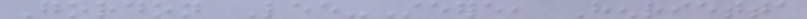Gordon Lee-Steere, Henrietta
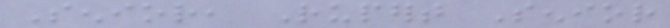Senior, Rupert Senior
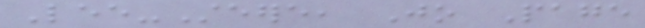Lee-Steere, Jo Page
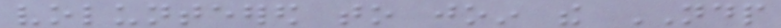volunteered to join the NDP
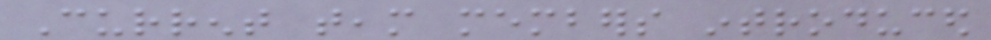Current team members introduced
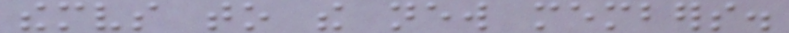themselves to the new members.
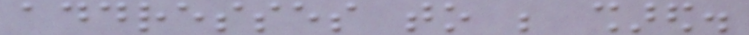addresses to be shared.
